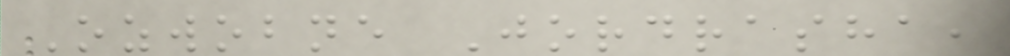Ozwobne Jordrasha,
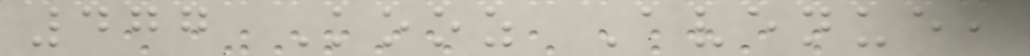477 Kooz Avenue,
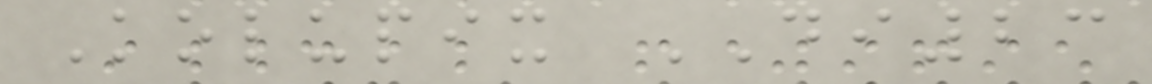Kolupix DI23
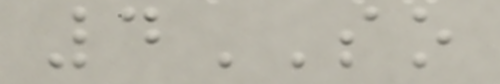4SO
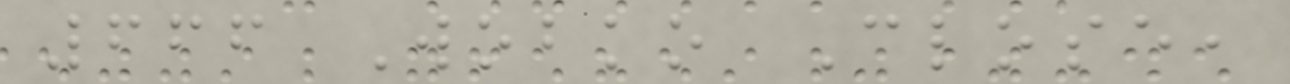666 Wobko Close,
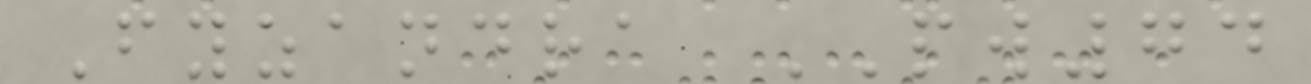Fyzandra PW74
